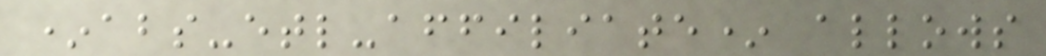*abs-etl-affiliate* allows
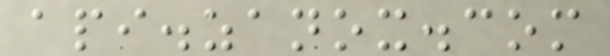api.zanox.com
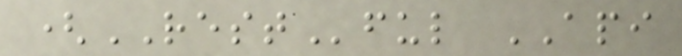(RESTful API
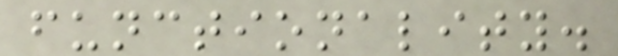functionality.
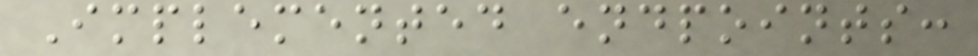Implemented endpoints:
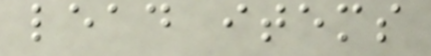lead items
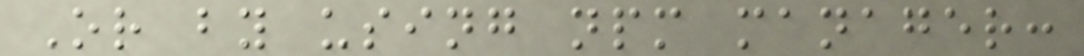Or by using npm manager:
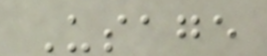Usage
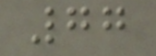77
